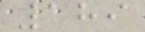189
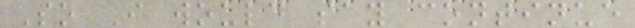So I would say continue
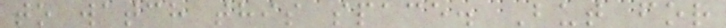to watch this space. But for
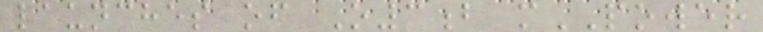launches of O3b mPOWER
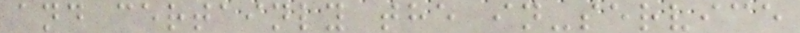and certainly the in-service
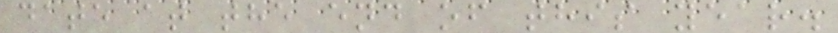date at the end of this year.
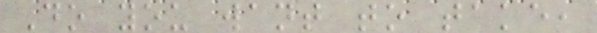Do you want to take,
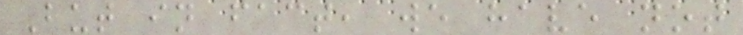But in fact, we have not
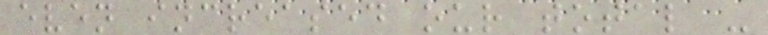even increased our total -
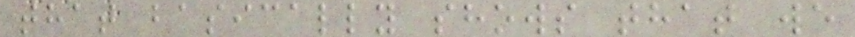that basically shows that we
